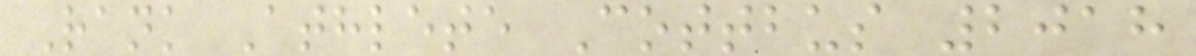Rank Athlete Cottbus 2018
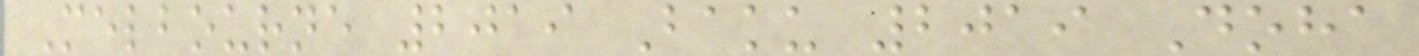Melbourne 2019 Baku 2019 Doha
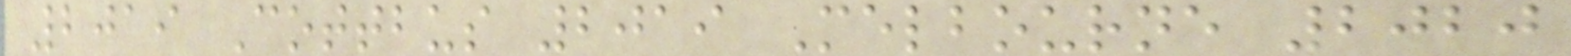2019 Cottbus 2019 Melbourne 2020
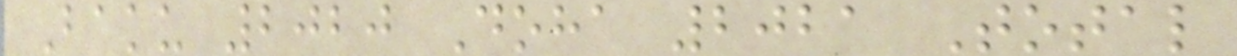Baku 2020 Doha 2021 Total
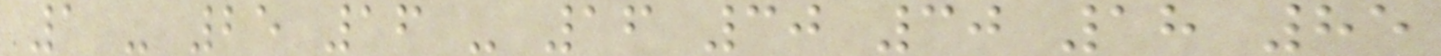1 - 25 16 - 16 30 30 18 85
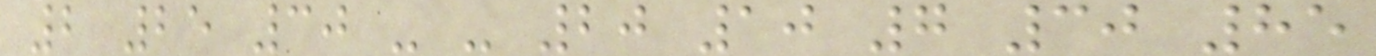2 25 30 - - 20 10 7 30 85
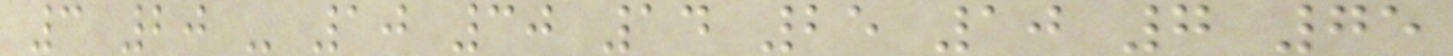3 20 - 10 30 14 25 10 7 75
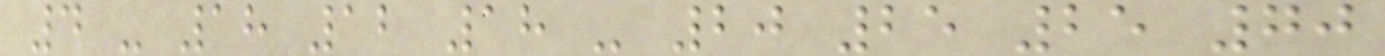4 - 18 12 18 - 20 25 25 70
